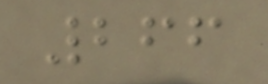266
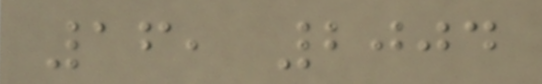16, 2004
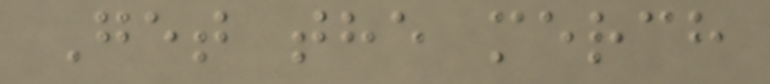Get the merch
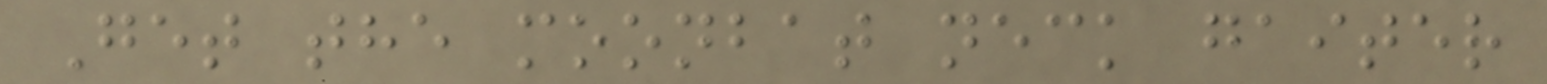Get the moonbat neck gaiter
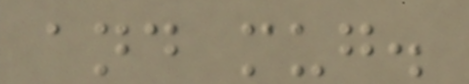and mug.
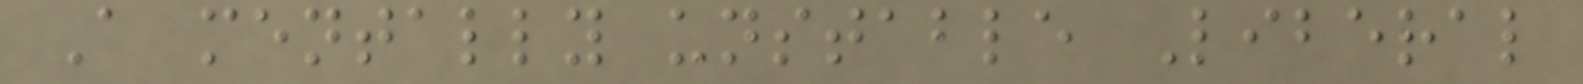A mentally unstable Liberal
